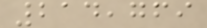214,769
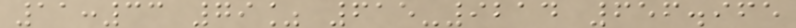11:33 79% 615-9214 656.965
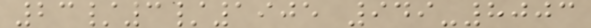23/3/1905 949-8003
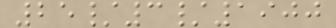25/3/1900
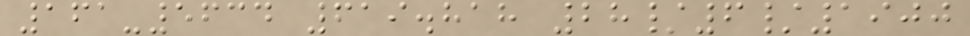161-5634 619.818 28/6/1900
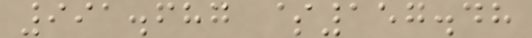991.687 $157.48
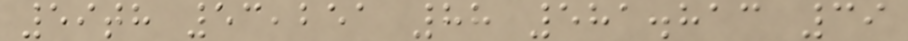59th 53,251 88 581.813 39
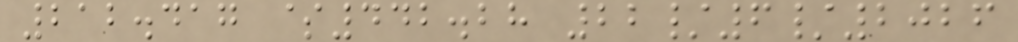212.417 $442.28 22/6/2026
